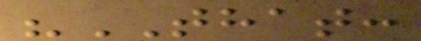"THAT:
